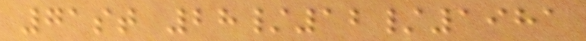71st 28/12/1981
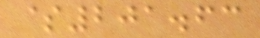$201.63
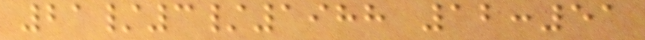21/3/1988 12:51
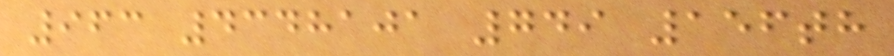963 4348101 749 156th
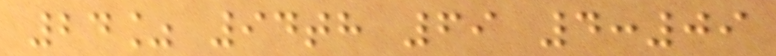24% 94th 69 4:09
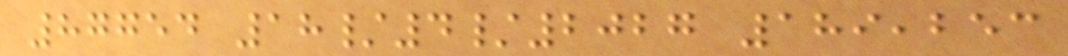87754 18/4/2027 189,253
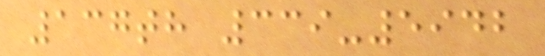137th 339-5942
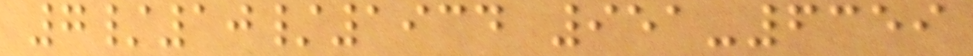7/10/1934 951-6359
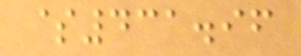$431.96
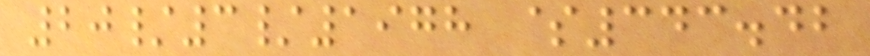20/3/1978 $343.42
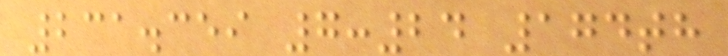231.359 7:24 174th
